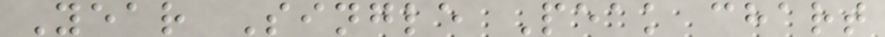Year Single Peak chart
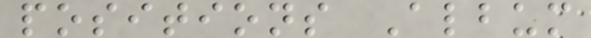positions Album
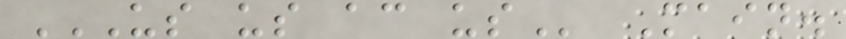US US AC US Main.
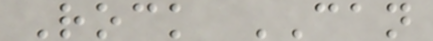Rock CAN
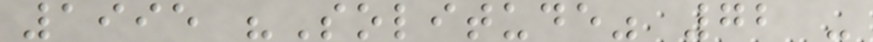1995 "Solitude" 72 -
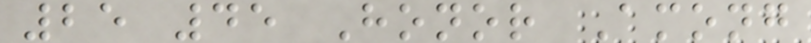25 45 Honor Among
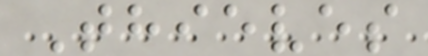Thieves
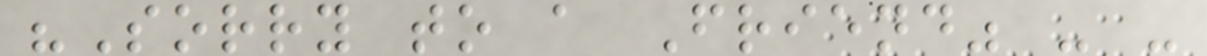"Sorry to a Friend" - -
